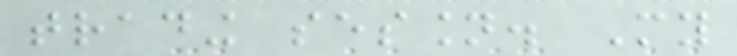trading session. My
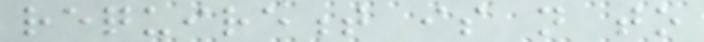requirement is not to
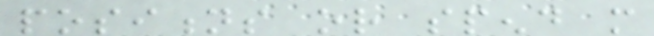positions or spend more
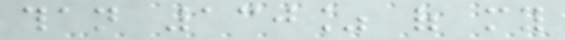than 130% of my
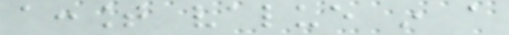account value in a
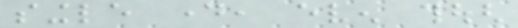single day, even though
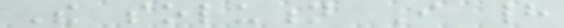The solution I had
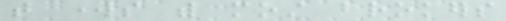that works with most brokers
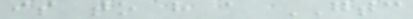is to have a GTC
